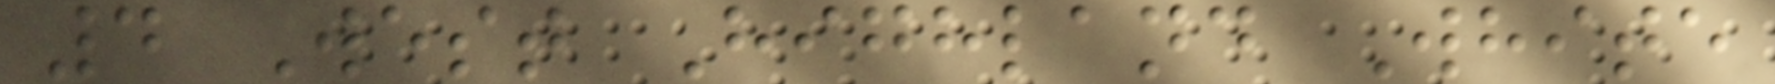4 West Highland White
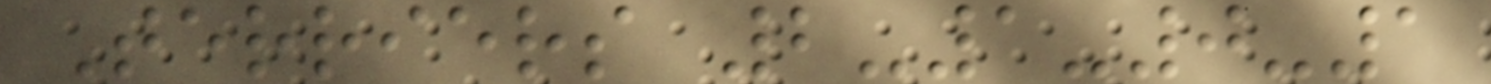Terriers 2-1-0-1
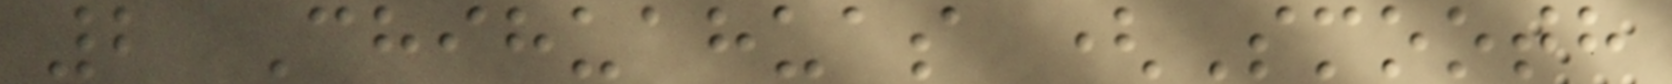2 Chihuahuas (Smooth
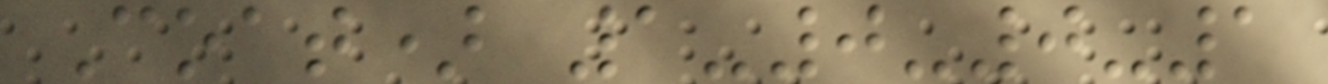Coat) 1-0-0-1
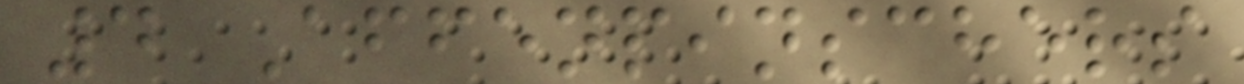4 Affenpinschers
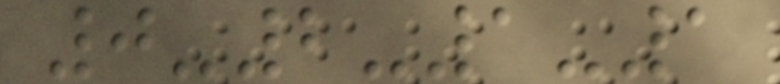0-2-1-1
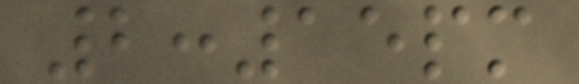2:15pm
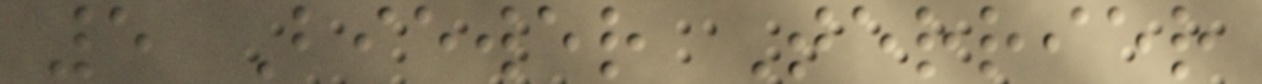5 Biewer Terrier
